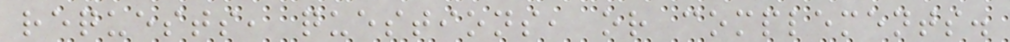requests, questions, or complements.
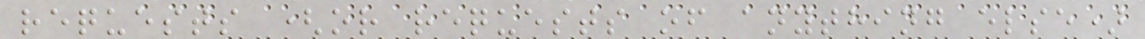requests (or requests of anything else)
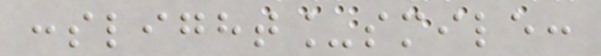:slight_smile:
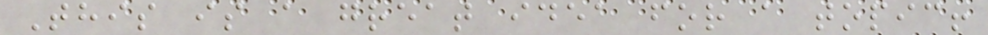This is a great idea for a topic!
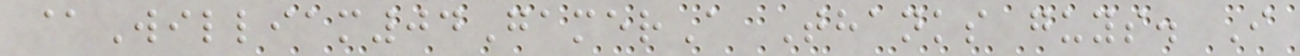@William04GamerA Thanks guys. I
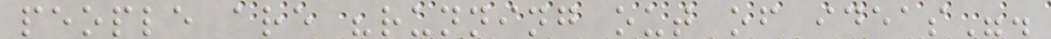people are "running out of ideas".
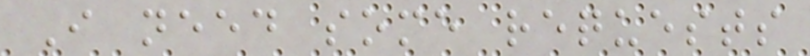I need some requests
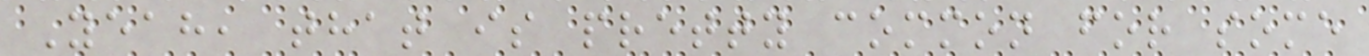Yeah, that is pretty common for some
